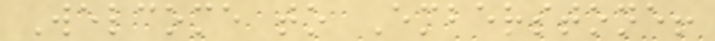Welcome to Emberstone!
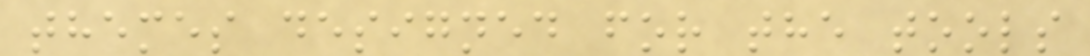themes designed for the tools
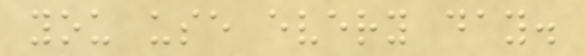you use every day.
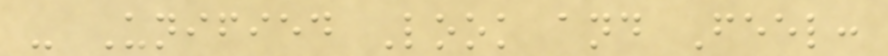- Unified Look and Feel:
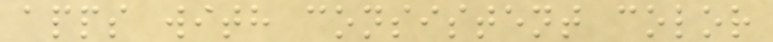apps with consistent color
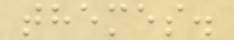themes.
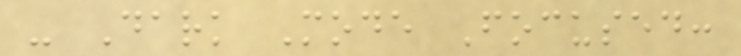- Dark Mode Focused:
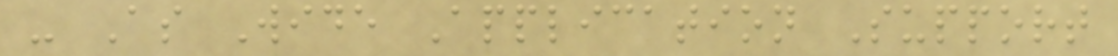- As Wide Application Support
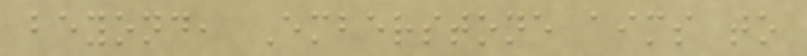beyond, Emberstone aims to
